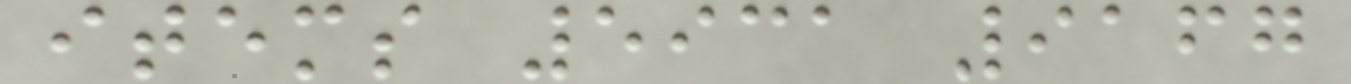items 5931 9167
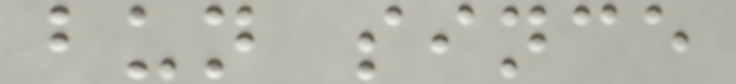bun since
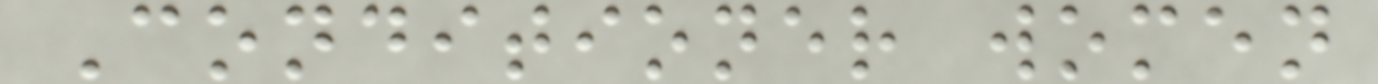Conditioner women
